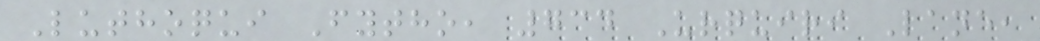Luthoqui Fytho, 734 Urquiri Lane,
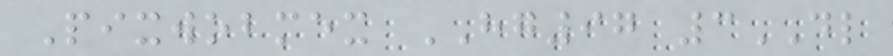Pixwobmex HG97 3DL
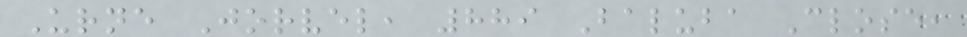Urne Jorvel, 889 Baluba Close,
